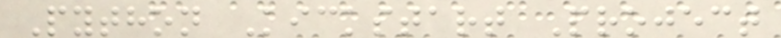Python Kickstart Project
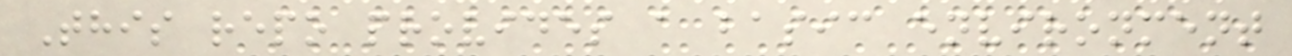This repo provides a basic environment
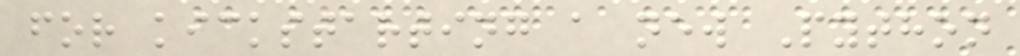for kickstarting a new Python
